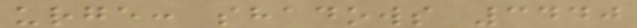urge: shadows 3440
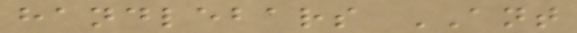handlebars ANT
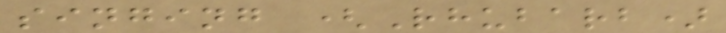singing (Rhubarb)
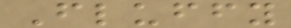Fluffy
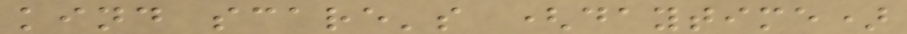kind scare's (daytime)
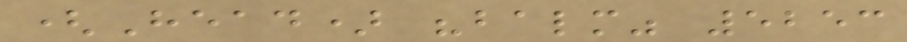(Head) "balm" 5253
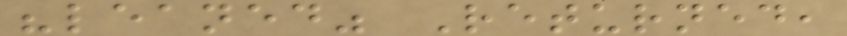"leaned" Returned,
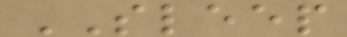SLEEP
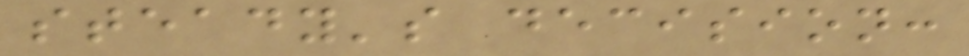steady's decision:
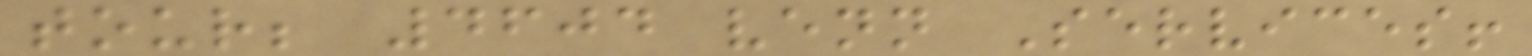tour; 4604 venn Services!
